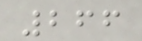266
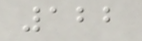122
